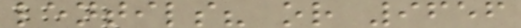lentils? or 9656
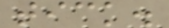tick.
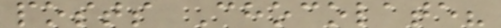posts Chocolate?
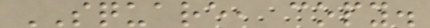SQUARE, copy.
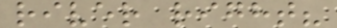river right?
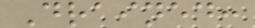Drained:
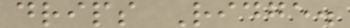drips Ridge.
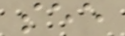see
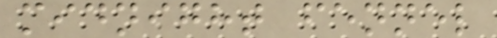midnight fennel
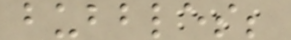bubbles;
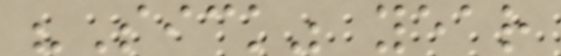"Sick" year
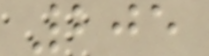205
